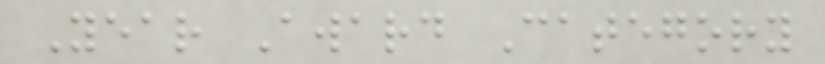Year Award Category
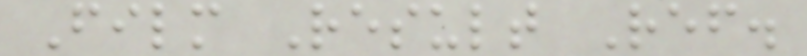Film Result Ref.
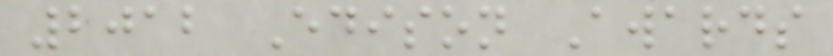2012 Edison Awards
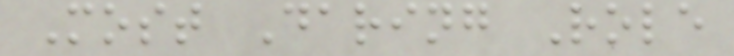Most Daring Role
